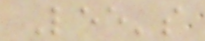Lee's
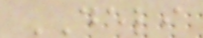DELI
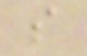s
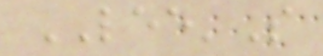LEE'S
